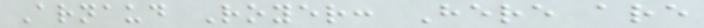Arnaud Royer: Here are
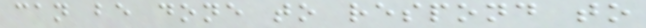can be done to respond to
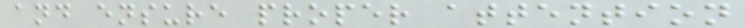and ensure proper attention
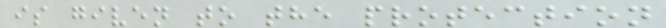is given to the protection
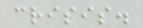crisis.
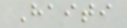Haiti
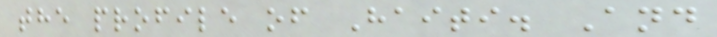the profile of Haiti. And
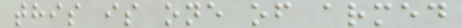this is one of armed
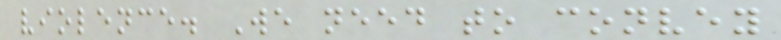violence. We need to convey
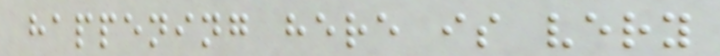happening here is very
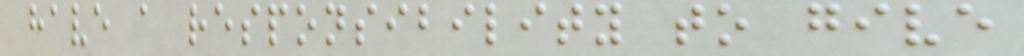have a responsibility to give
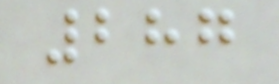287
